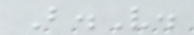B.V.
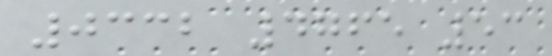0332 4765 53
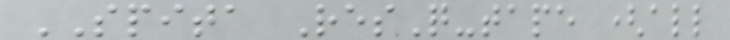SPITA ResQ-tape (all
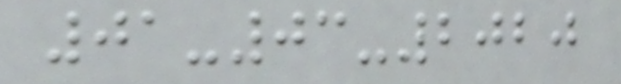01-03-2020
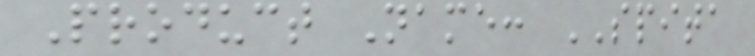Product Name: SPITA
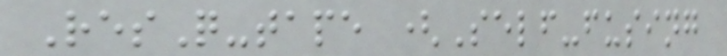ResQ-tape (Self-fusing
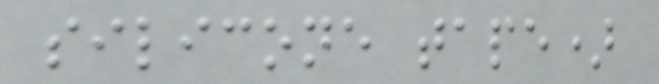silicone tape)
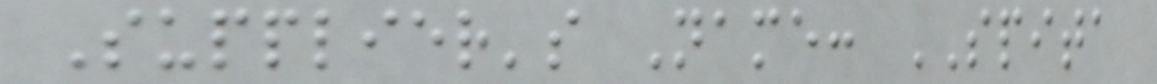Supplier's Name: SPITA
